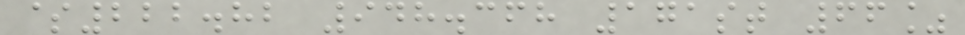$222.82 948.368 171st 66%
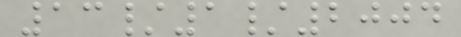13/1/2004
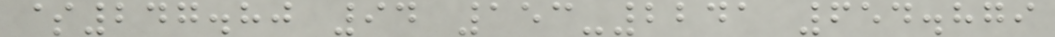$247.80 94 153-2241 654.879
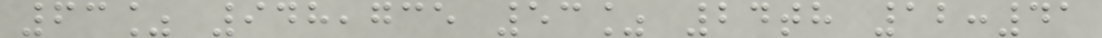63% 948,735 53% 24th 12:41
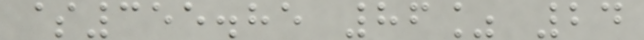$355.85 86% 24
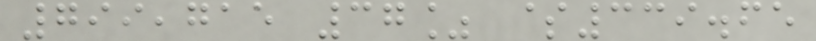799,715 37% $339.65
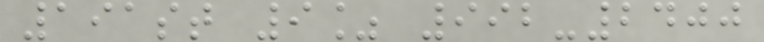191st 9% 992-2400
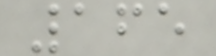165
